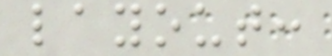layout:
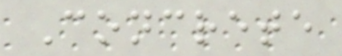Concrete
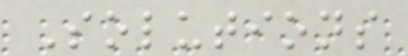Solutions
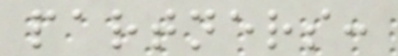partners:
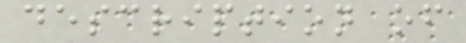description of
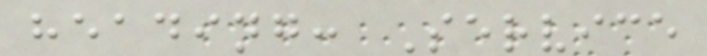heading: Service
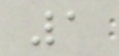1
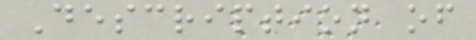Description of
